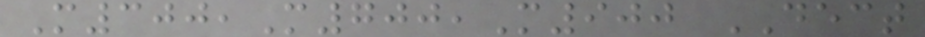M300,M700,M900 DECT
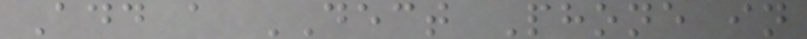Add a DECT Phone in
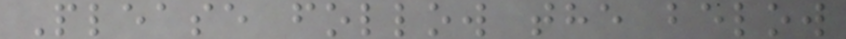Please follow the below
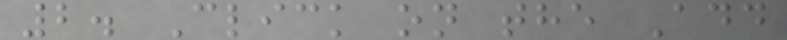2. Click on the Add
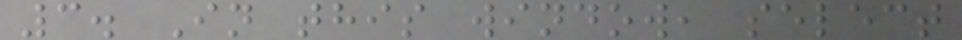3. In this window, select
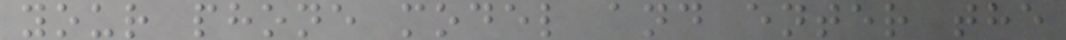your phone model and enter the
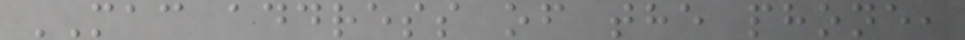MAC address of the phone,
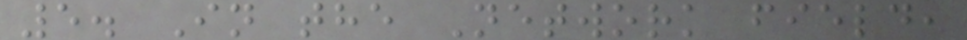5. In the Network field,
